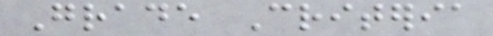Grade Criteria
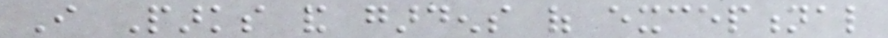I Parks and gardens of exceptional
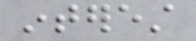interest
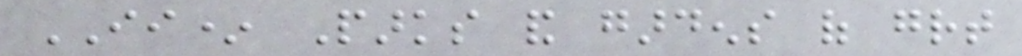II* Parks and gardens of great
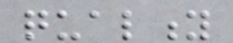quality
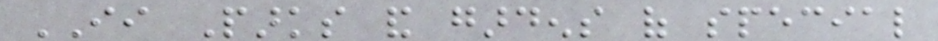II Parks and gardens of special
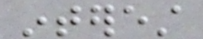interest
